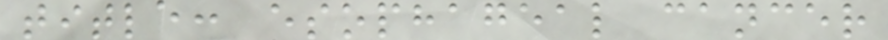title: esophageal cancer
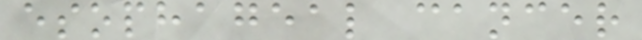esophageal cancer
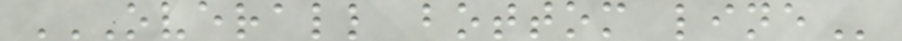OVERALL BOTTOM LINE
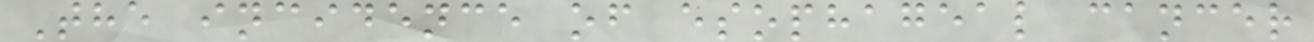The incidence of esophageal cancer
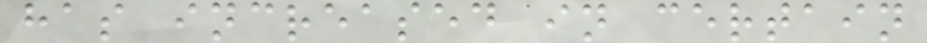has increased in certain
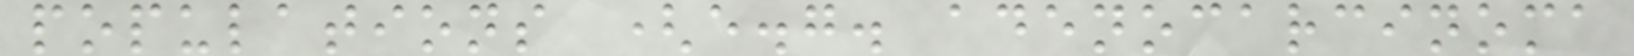populations (e.g. adenocarcinoma
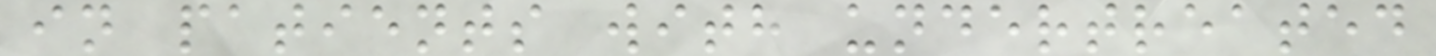in patients with undertreated
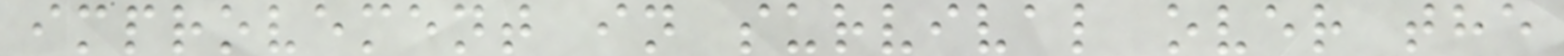improvement in survival over the
